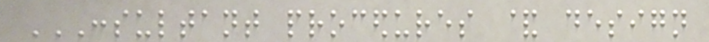CONSULTANT PROCEDURES & DESIGN
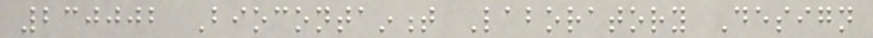230002 Biocontainment Laboratory Design
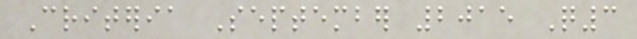Criteria September 2015 Q3
